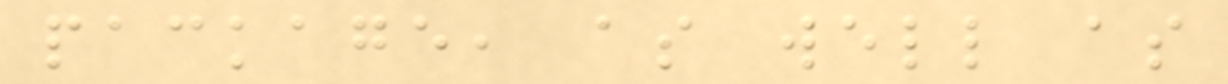package, as well as
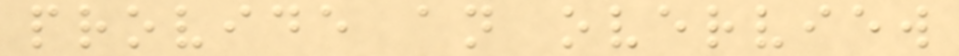provide an overview
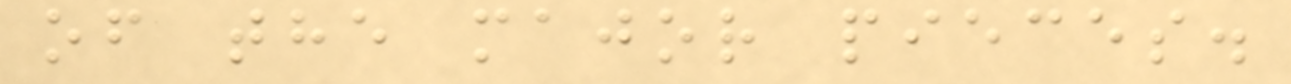of the major pieces.
